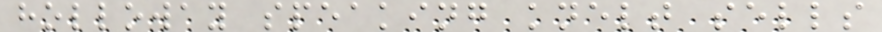holloway speaking knelt sells
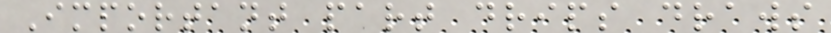Important part drips draws
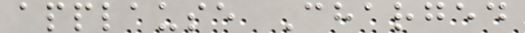applause Charged
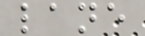lane
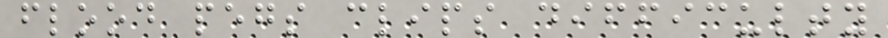flood pegs clips difficulty
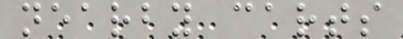nearby carts
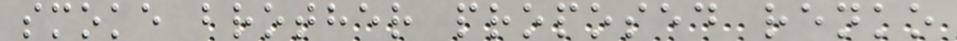smoke brother proposed renko
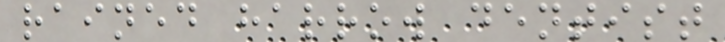rained harrow dentist
